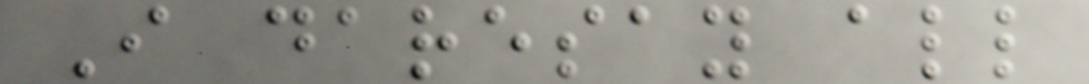I daresay all
